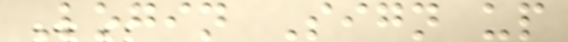Login Sign up
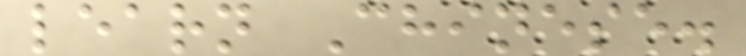learn Chinese.
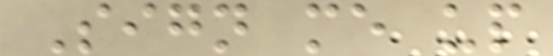Sign me up
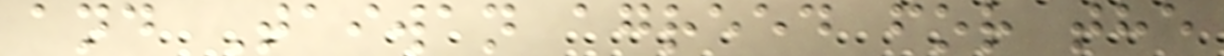and Taiwan agreed for the
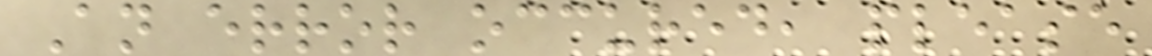An error occured, please
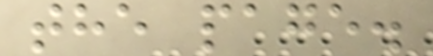the page.
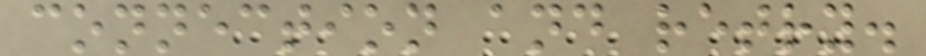connection and retry.
